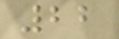22
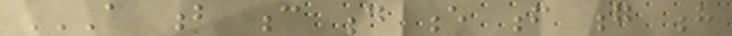A B C D E F G H
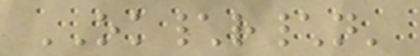OK\r\n'
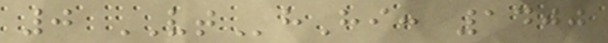0 VThHi: 1400
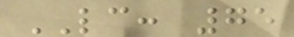LC: 75
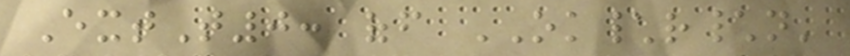ExtT0: off OK\r\n'
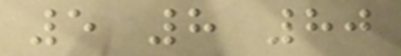5 8 80
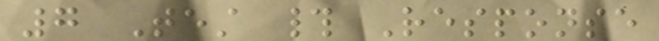7 Test # Response
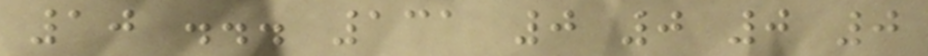10 ... 131 0 0 0 0
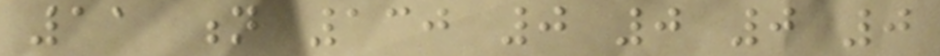11 n 130 0 0 0 0
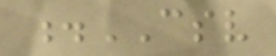.CSV
